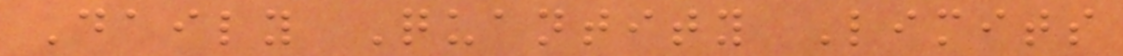Daily Quantity Limits
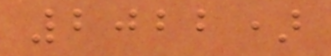2022)
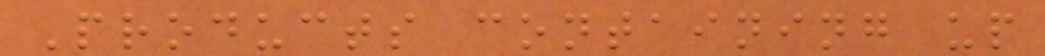Products containing up
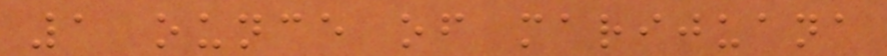1 ounce of marijuana
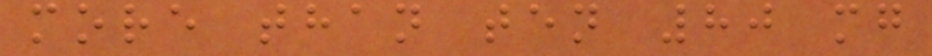more than ten 80 mg
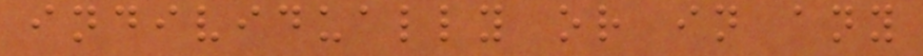individually or in any
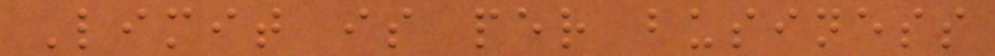Limit is per business
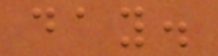day.
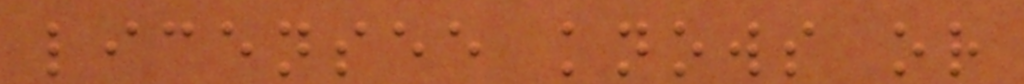licensee knows or
